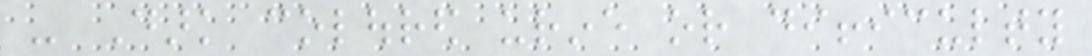- Dark coloured urine or difficulty
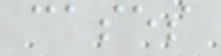cases
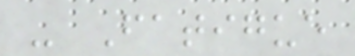- Fatigue
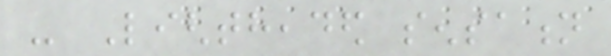- Lightheaded sensation
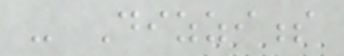- Dizziness
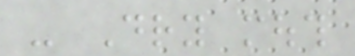- Dry mouth
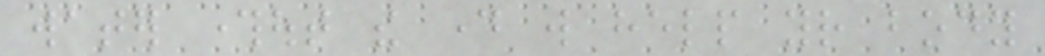water throughout the day will help your body
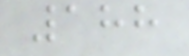188
